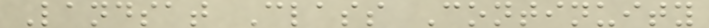Landsat Class Continuity
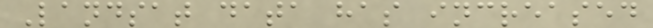Landsat data has increased
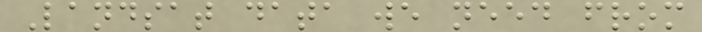Landsat data we need from
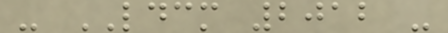- LDCM 2012 -
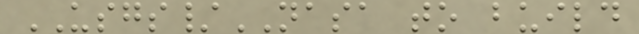USGS/NASA to build
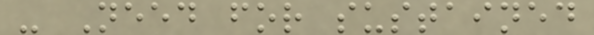- Need for sustained
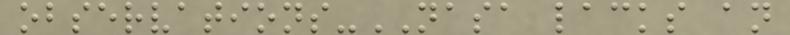observations-NASA lacks an
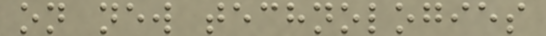on new technologies
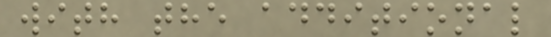with the additional
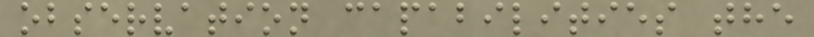observation capabilities the
